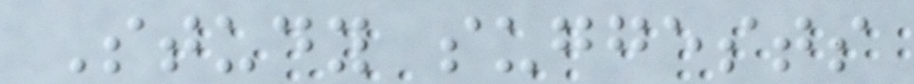Study suggests
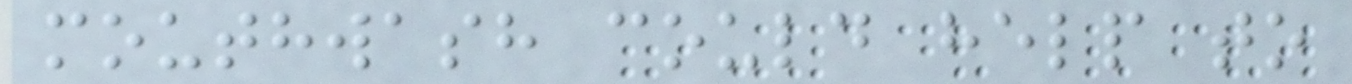mouthwash could help to
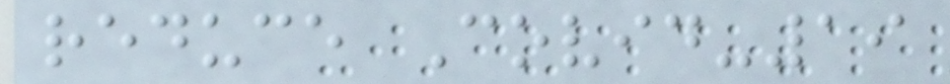reduce Covid-19
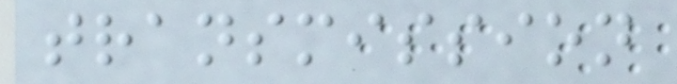transmission
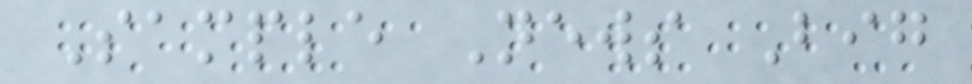Sample News Big
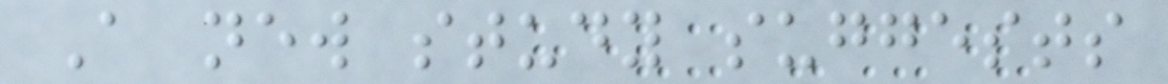A new study suggests
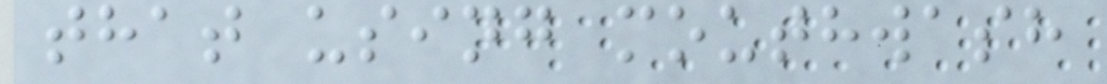that using mouthwash
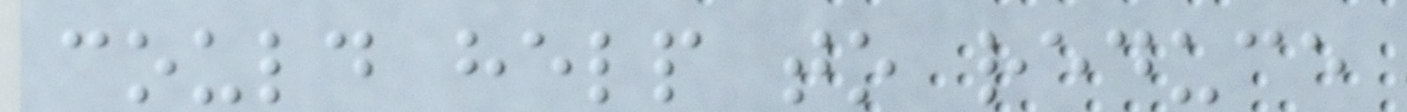could help to reduce
